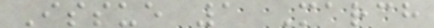Issue 1 March
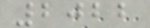2022
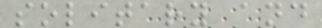solitary and
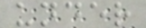under
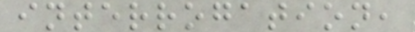interrogation,
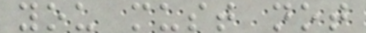you must not
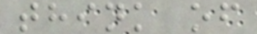think of
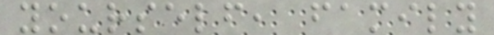yourself, family
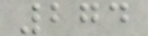274
